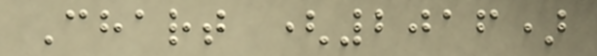Chart (2016)
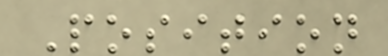Position
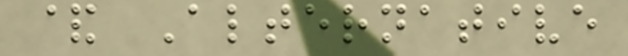& Alternative
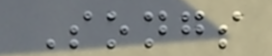Songs
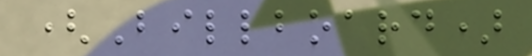(Billboard)
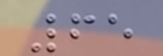65
